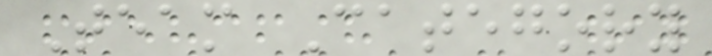Team Category
